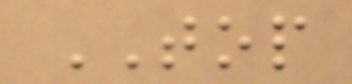TOP
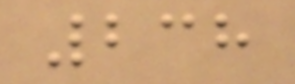238
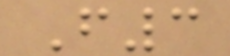F3
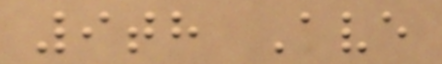9th Ave
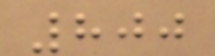800
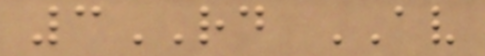3RD AV
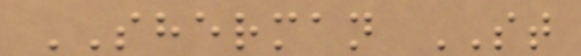SHERMAN ST
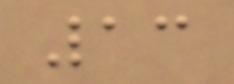13
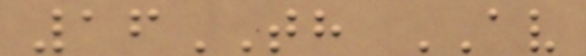16TH AV
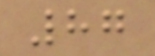87
